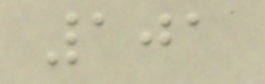101
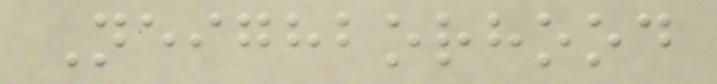Neighborhood
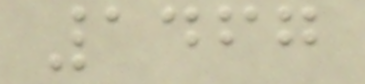1467
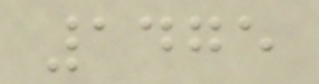1475
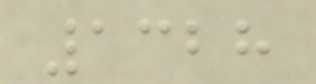1328
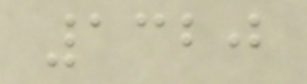1320
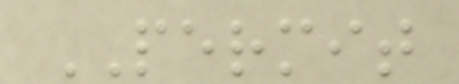PERMIT
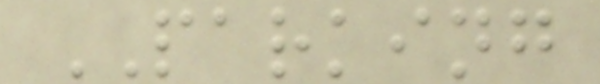PARKING
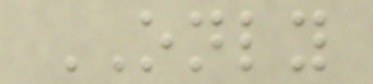ONLY
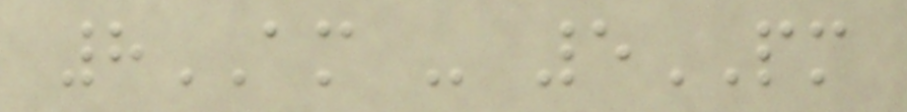8AM - 5PM
